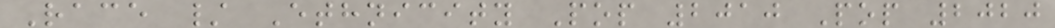Race / Ethnicity Pop 2010 Pop 2020
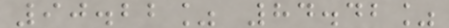90.22% 84.42%
